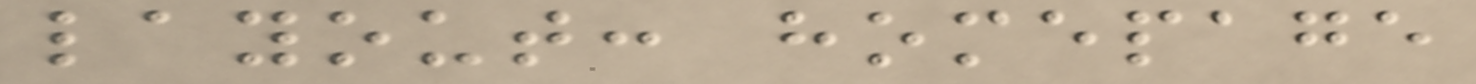layout: homepage
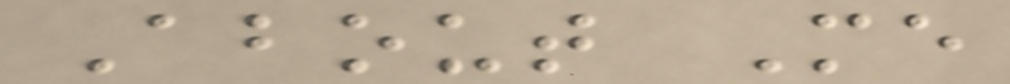About Me
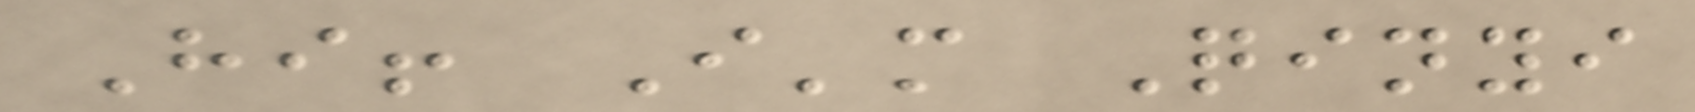Hi! I'm Qinyi
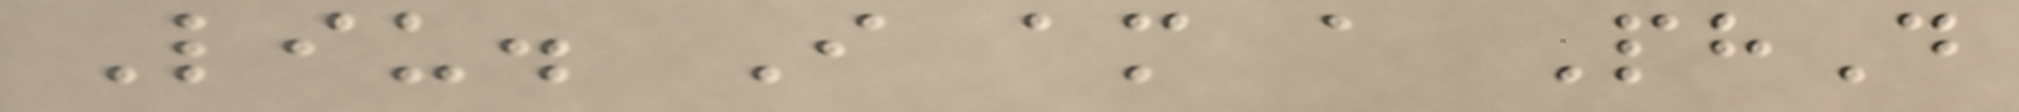Liu. I am a PhD
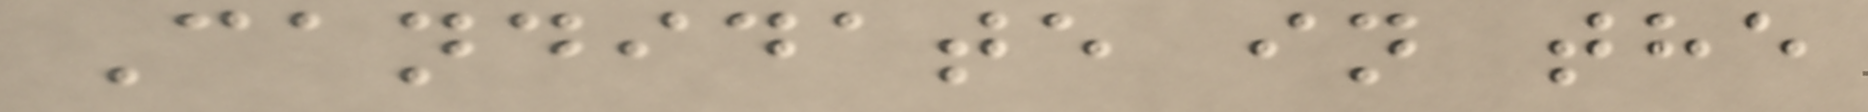Candidate in the
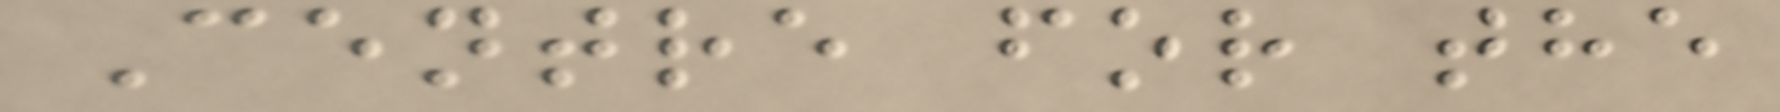Centre for the
